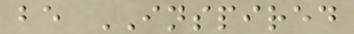be INSPIRED
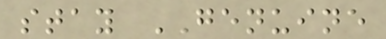stay GENUINE
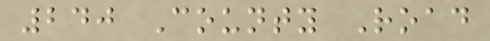240 County Road
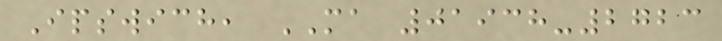Ipswich, MA 01938-2723
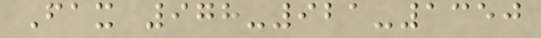Fax 978-921-1350
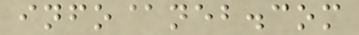info@neb.com
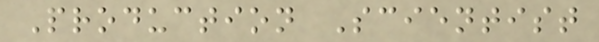Production Scientist
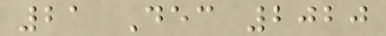21 Dec 2020
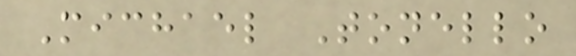Michael Tonello
